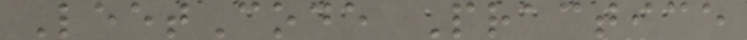LeetCode Practice
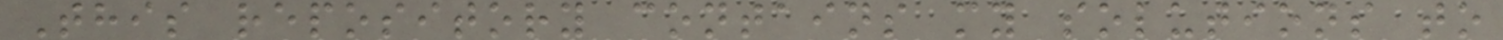This repository contains my solutions to
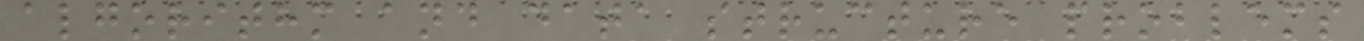algorithm and data structure problems
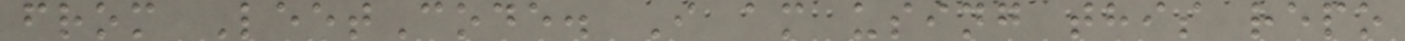from LeetCode. I am using this repo
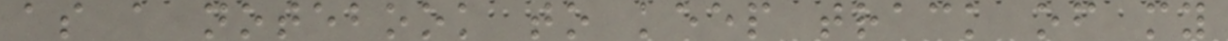as a notebook to keep track of my
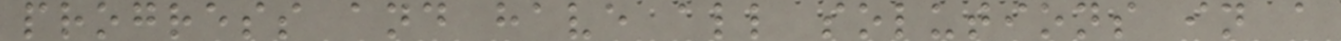progress and have all solutions in a
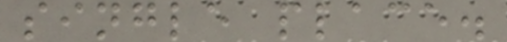single place.
